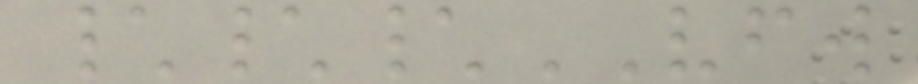\\\VFW
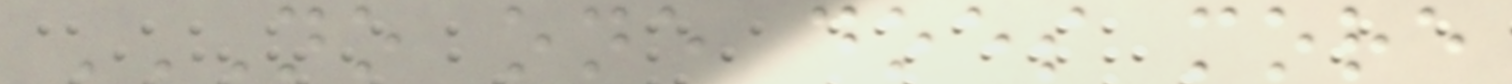NO ONE DOES MORE
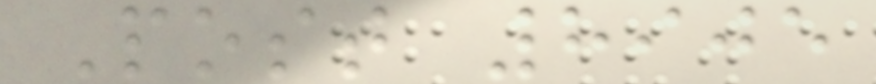Post 8905
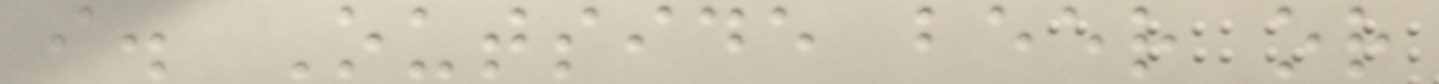i. Outside beer or
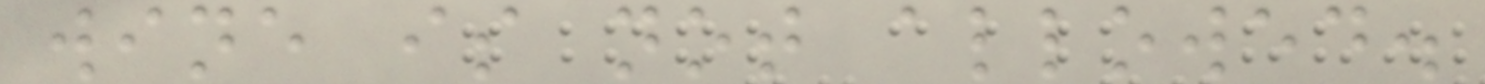wine is not allowed.
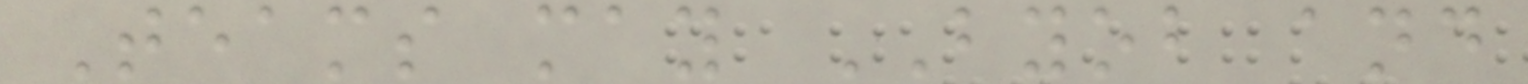Teams may BYOB and
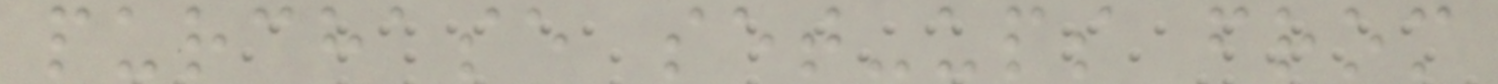purchase set-ups from
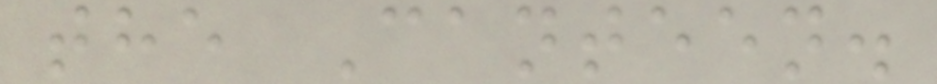the Canteen.
